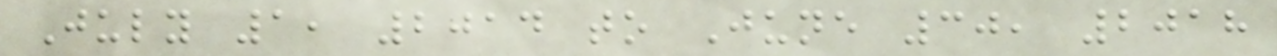July 1, 2014 to June 30, 2018
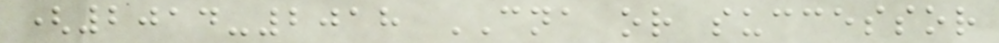(2014-2018 CNA or successor
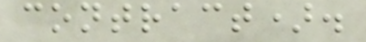contract).
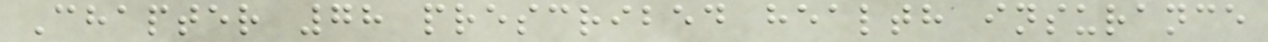Chapter 78 prescribed health insurance
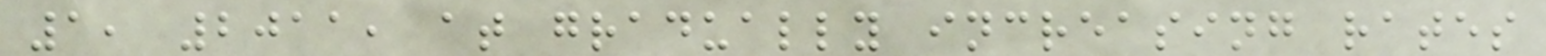1, 2011, at gradually increasing rates
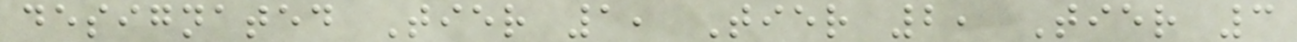designated Tier 1, Tier 2, Tier 3
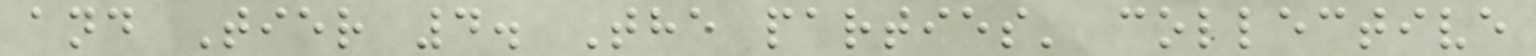and Tier 4. The parties' collective
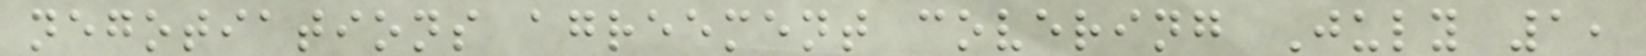negotiations agreement covering July 1,
